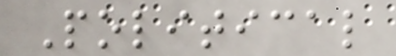Political
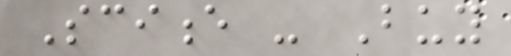Science - Buy
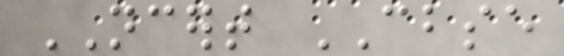NCERT CBSE
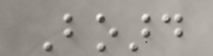Board
